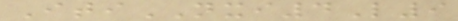ItiNXI4L9
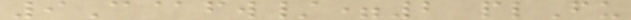9C@fw/=2 plFu
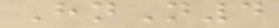HnN4
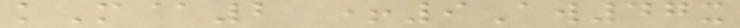kM@2 +9Aw47x
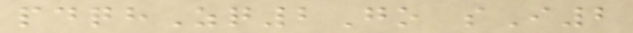pdqhZq2Go sI2
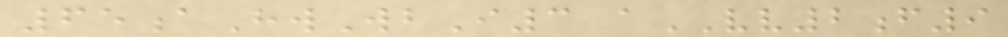65aHwWbI3 aVV2f9
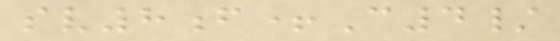sv8f+C4/
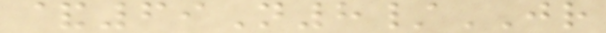&69N8/JR
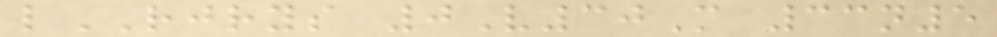lRJRYS 0V30M 33n5
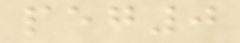peg0
